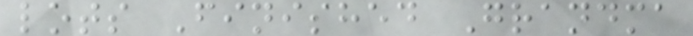lots Finished Grandma
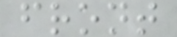front
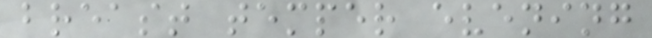breast temper evening
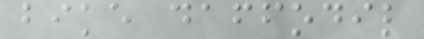bike daffodil
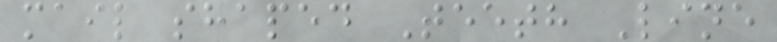mail shaped Teeth Line
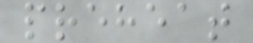preheat
